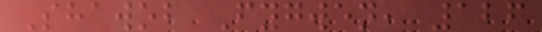Shawob Fygwen, 126
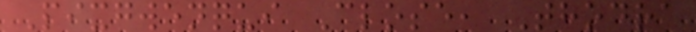Pixgwenqui Close, Thodra
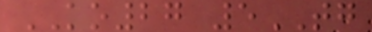KO27 5TG
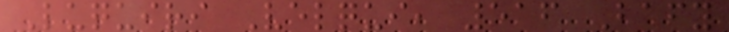Luquiri Velqui, 516 Bafy
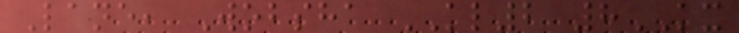Lane, Wobsha KL2 8KX
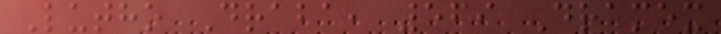Lutho Draba, 569 Dramex
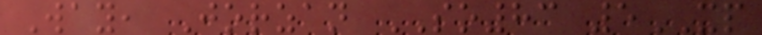Way, Jorzan SO83 5XP
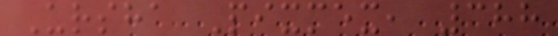Ursha Pixmex, 388
